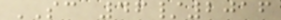SC 46/2016
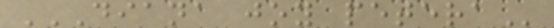DIANA JOY PETERA
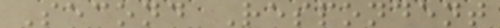Second Respondent
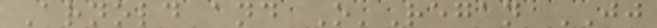Arnold and O'Regan JJ
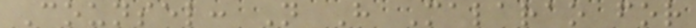Counsel: N H Malarao for
